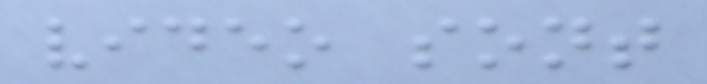video sont
